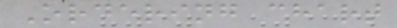Ordering chart
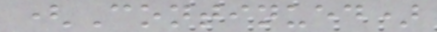(Continued)
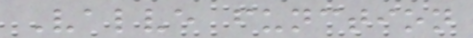Valve function
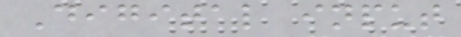Digital input
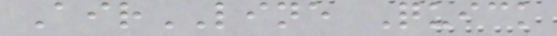AirLINE Quick
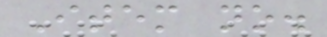Item no.
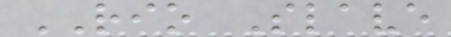RIO Slave
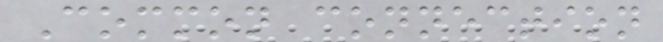Common connection
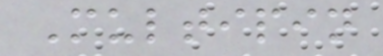Multipin
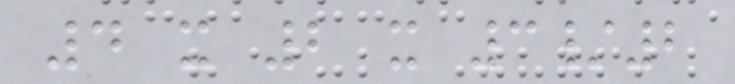4 x 2 x 3/2
